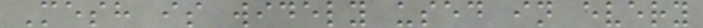Mesh is widely used in every
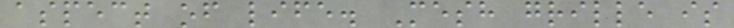aspect of life. Mesh grille is
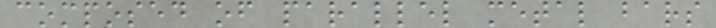composed of parallel metal bars
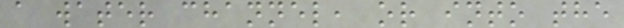a water channel, or into the
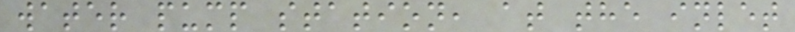water pump station, at the inlet
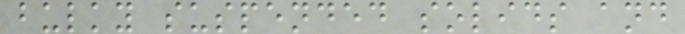bulky suspended solids and
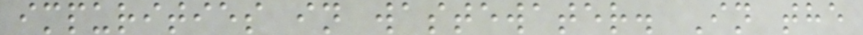impurities in wastewater. In the
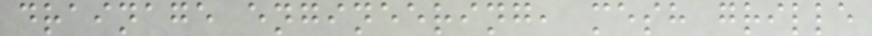drainage engineering, mesh grille
